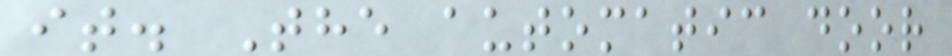it. The automatic door
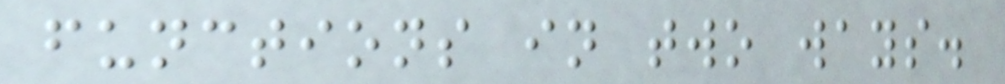functions in two ways.
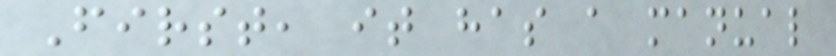First, it has a manual
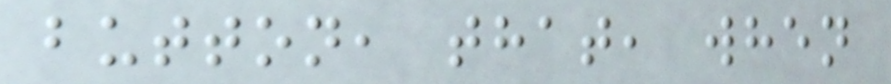button, that, when
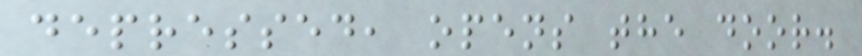depressed, opens the door.
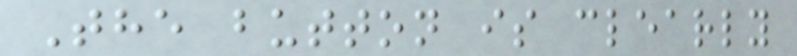The button is clearly
